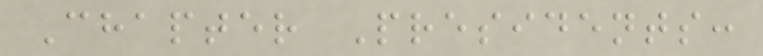Chapter Presidents:
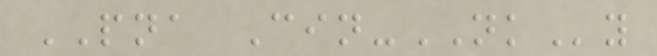PNA Cin-NKy
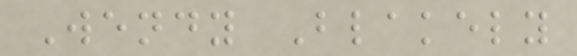Wendy Blakely
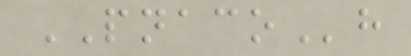PNACOh
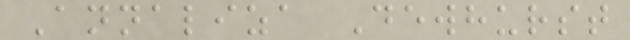Annaliza Dewhurst
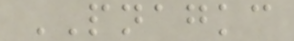PNAGKC
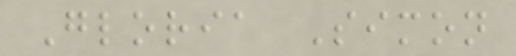Gloria Simon
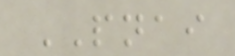PNAI
